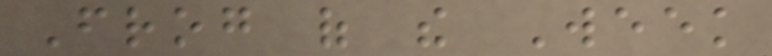Frog of the Week
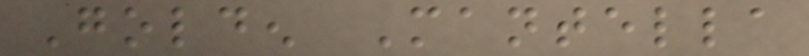Golden Mantella
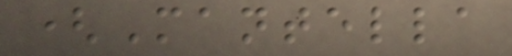(Mantella
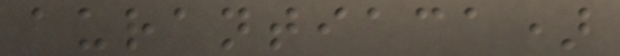aurantiaca)
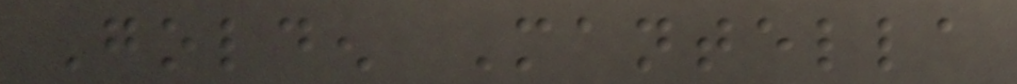Golden Mantella
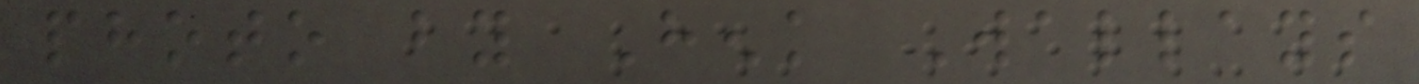photo by Henk Wallays
